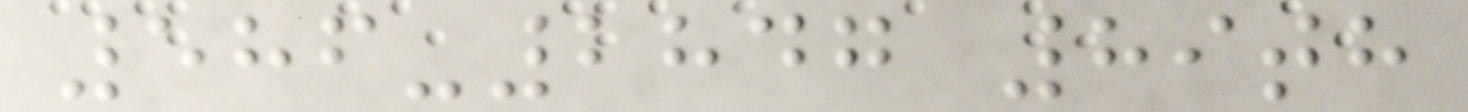586-2847 89th
